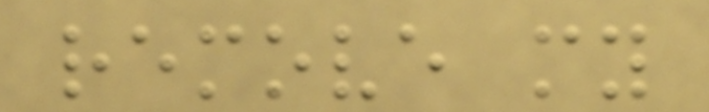remove my
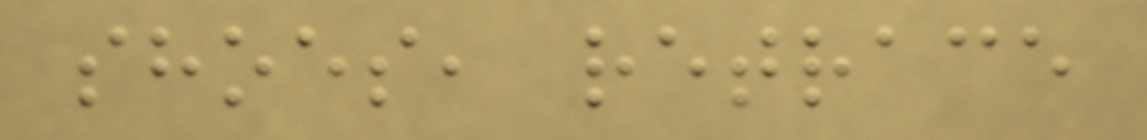shoes, retrace
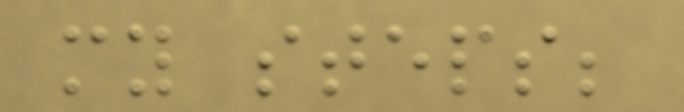my steps;
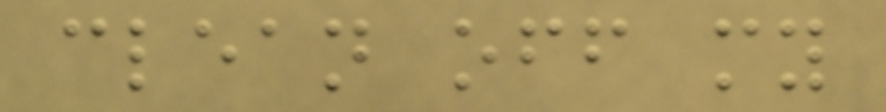clean off my
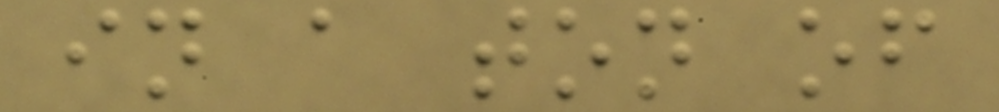in a ton of
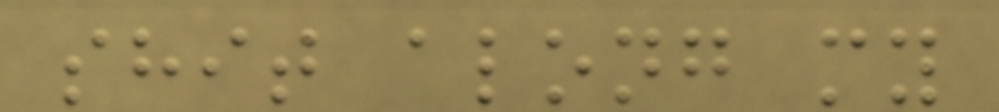shit along my
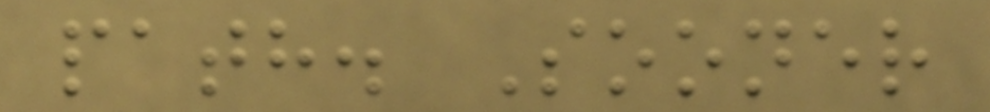path. Sooner
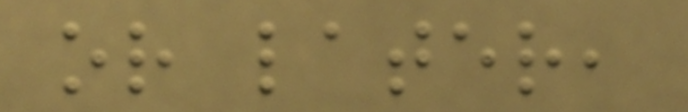or later,
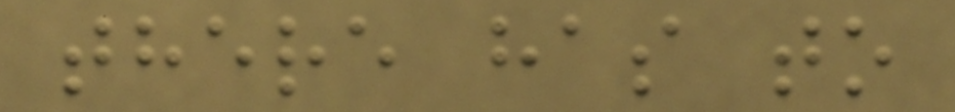there has to
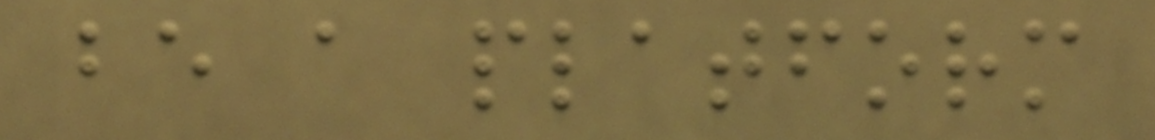be a platform
